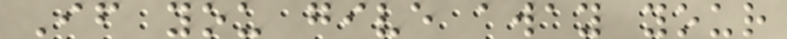If you give away your
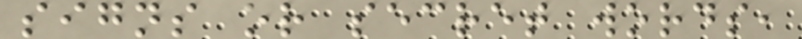signs or secret words,
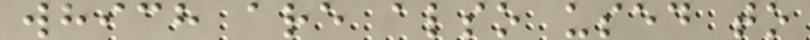which are also used to
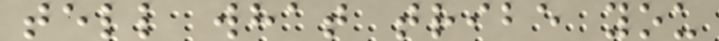tell what tribe you
